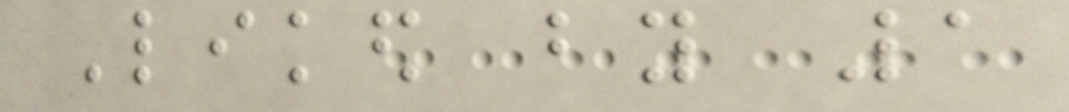Liked by 1
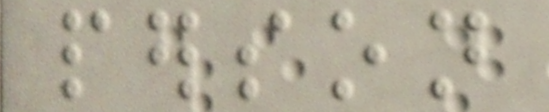person
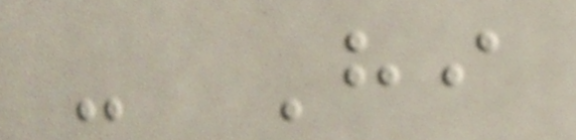- Hi
